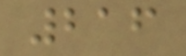216
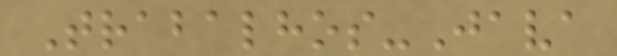Trabalhos-Java
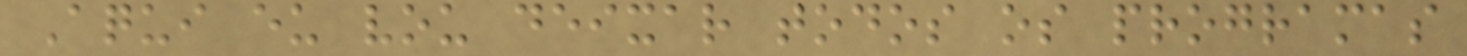Aqui eu vou deixar todos os programas
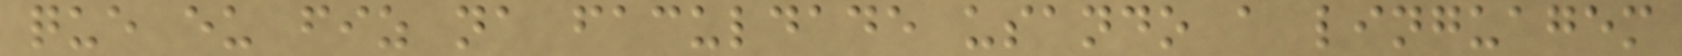que eu fiz na faculdade usando a linguagem
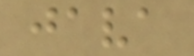java
